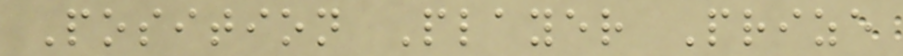Position Player Prize
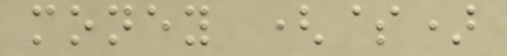money ($)
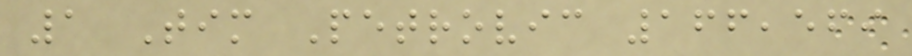1 Tim Petrovic 166,569
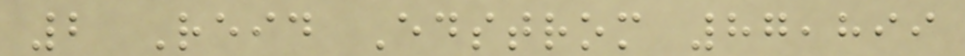2 Reid Edstrom 87,899
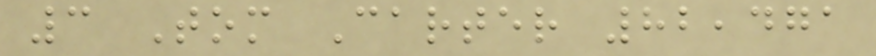3 Tom Carter 82,471
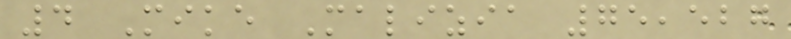4 Mike Malizia 75,527
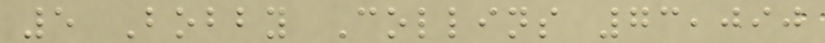5 Bobby Collins 73,090
